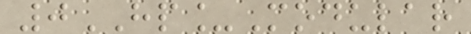0HP_Modular
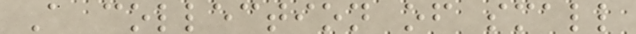A collection of small
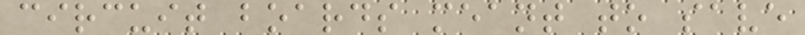circuit boards meant to save
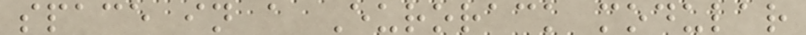space in a Eurorack modular
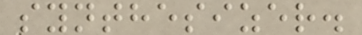synthesizer.
